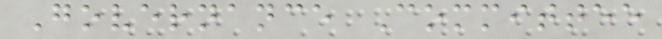Governance Committee
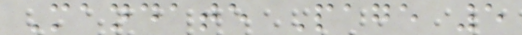Mandate Page 5
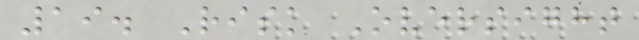19. Risk Oversight
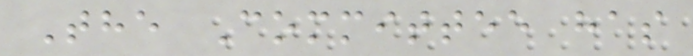The Committee has
